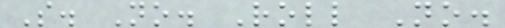S. No. Roll No.
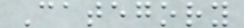Category
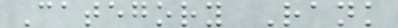Category Rank
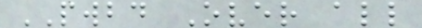PWBD Over all
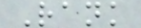Rank
